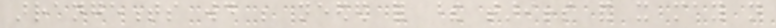arrangements would be needed for these tariffs and it may not
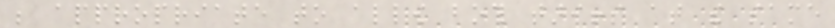be appropriate to allow both tariffs at the same
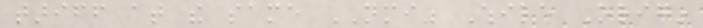tariff at the same NMI" While Origin
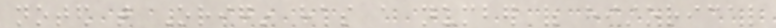noted that Origin has a number of historical
